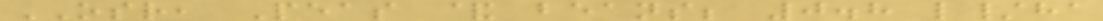OSR, Peas & beans; 0.8 l/ha
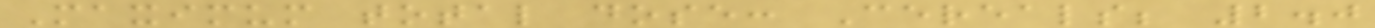Maximum total dose: Cereals; 2.0
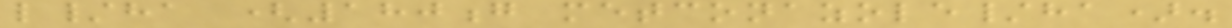l/ha (180g metconazole/ha).
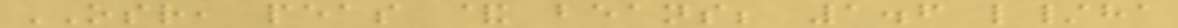OSR, peas & beans; 1.6 l/ha
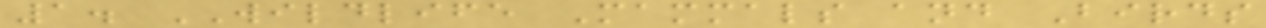1. WILDLIFE Mammals and Birds
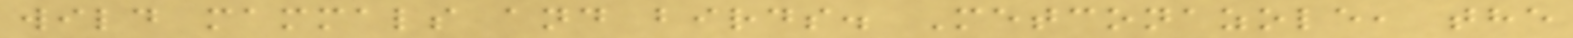wild mammals and birds. Metconazole, the
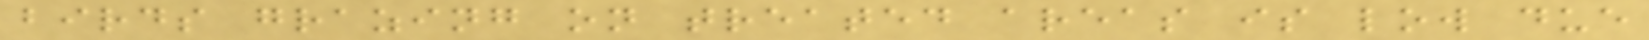birds grazing on treated areas is low due
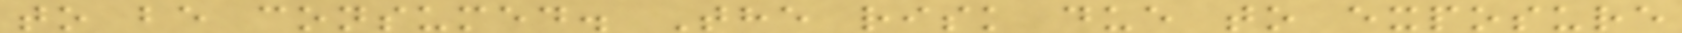to be consumed. The risk due to exposure
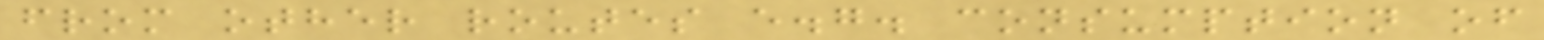from other routes e.g. consumption of
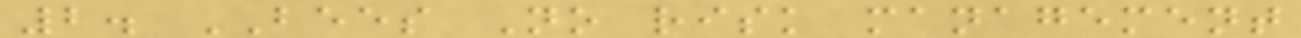2. BEES No risk management
